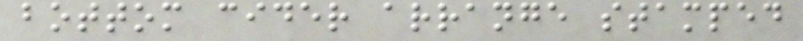bottom cider arrange stamped
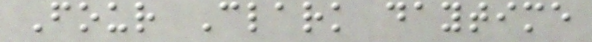Four Clark daytime
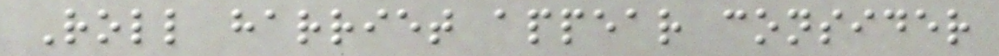Roll harriet appear consider
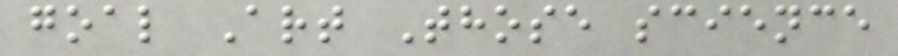goal Art Those science
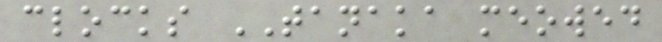clocks TANAKA meowed
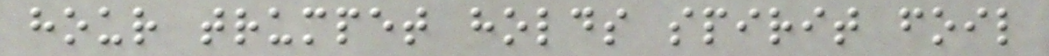hour trumpet holds spirit foil
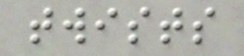twists
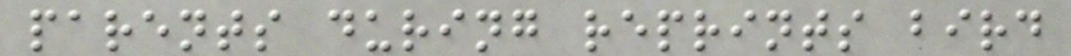parents during reprints bird
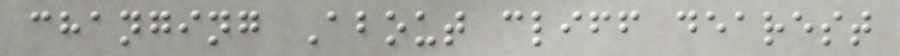changing About cliff dearest
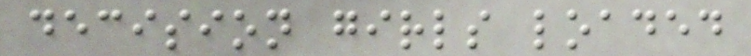decision girls loaded
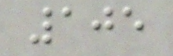105
